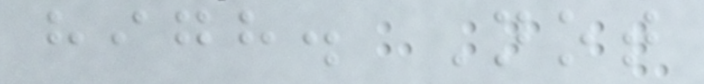high. Not
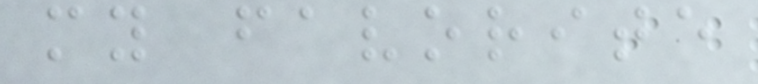my favorite
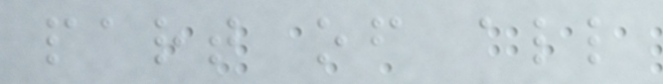part of all
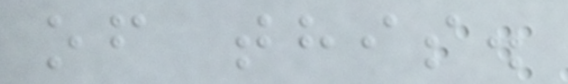of this.
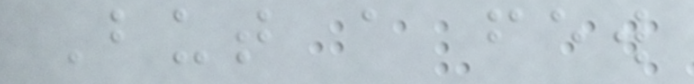But a few
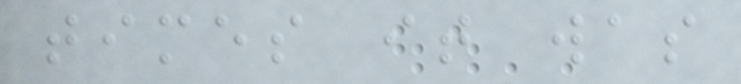times it was
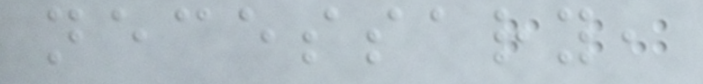necessary,
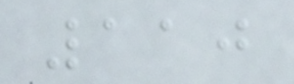110
